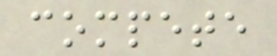compete
